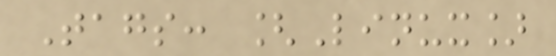Tags: [Linux]
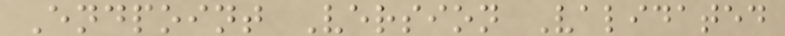Endpoint Version Validated
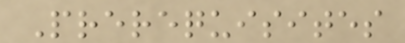Prerequisites
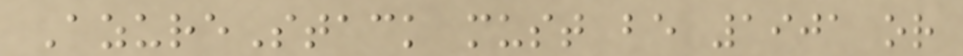AzureStack must be 1901 or
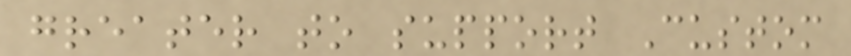greater to support Custom
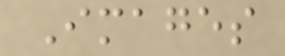Images
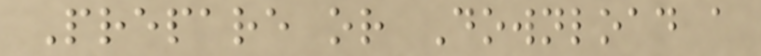Prepare or Download a
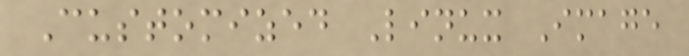Customized Linux Image
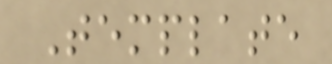Template
